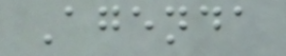Agenda
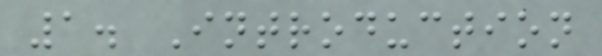1. Introduction
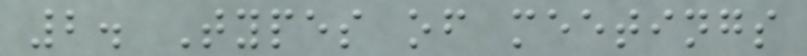2. Types of meetings
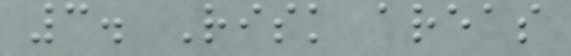3. Risk areas
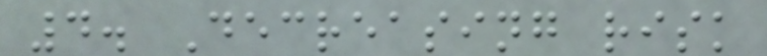4. Decreasing risk
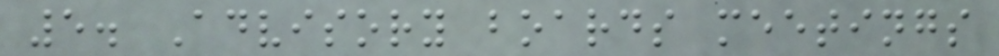5. Advisory boards meetings
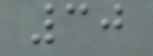30
